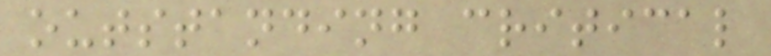outstanding critical
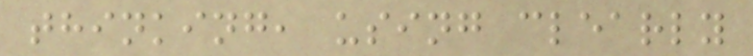thinking, using clearly
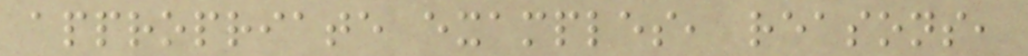appropriate examples, reasons,
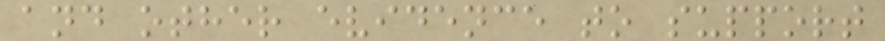and other evidence to support
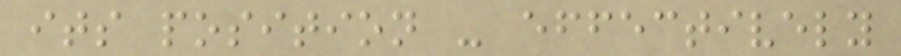its position - effectively
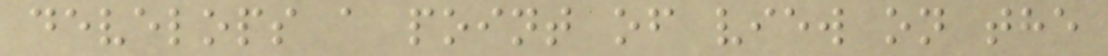develops a point of view on the
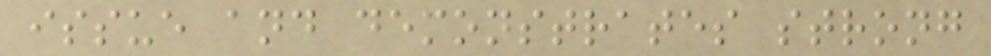issue and demonstrates strong
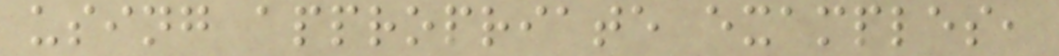using appropriate examples,
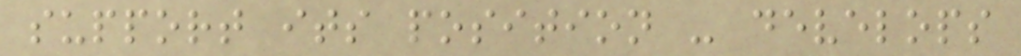support its position - develops
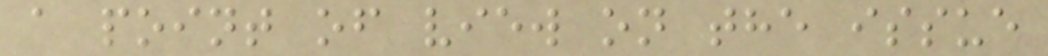a point of view on the issue
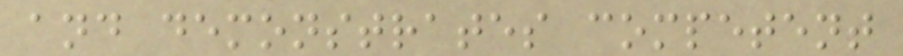and demonstrates competent
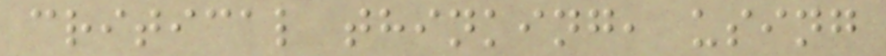critical thinking, using
